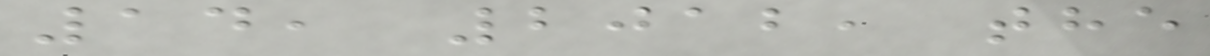14, 2012, the
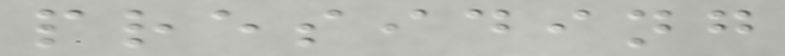presiding
